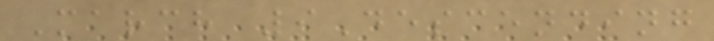March 9Descending
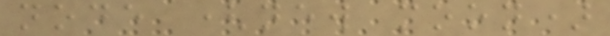node (new moon)
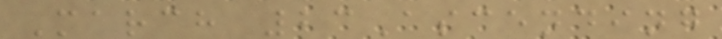March 23Ascending
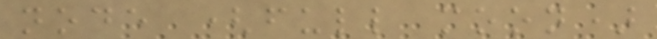node (full moon)
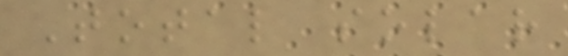Total solar
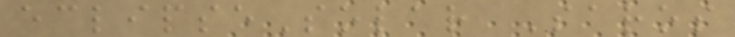eclipseSolar Saros
